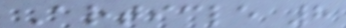Article 8
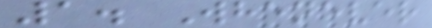1. Whenever
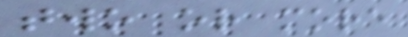two or more
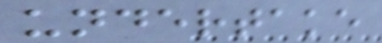undertake
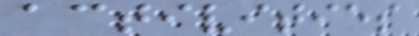activities
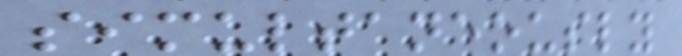simultaneously
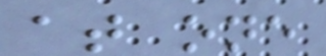at one
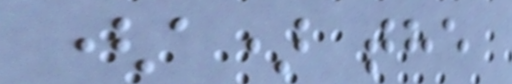(a) the
